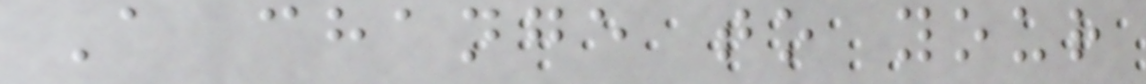A change to your
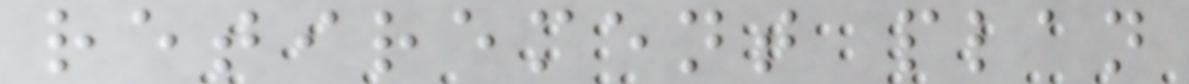retirement plan
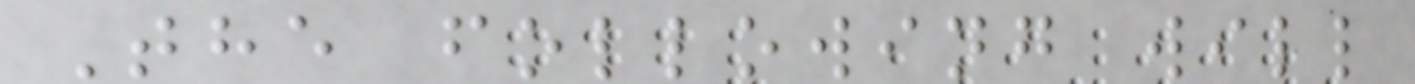The following will
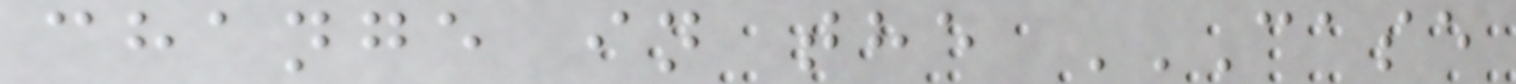change in the CASE
